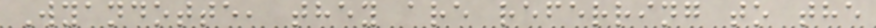Wyandotte, they are referring to the
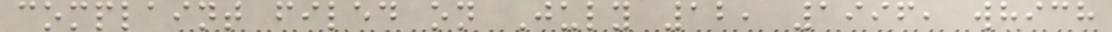complaint filed on July 12, 1996, which
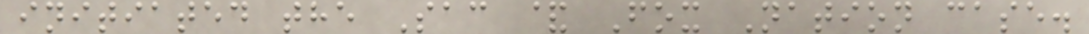initiated the Sac & Fox Nation case.
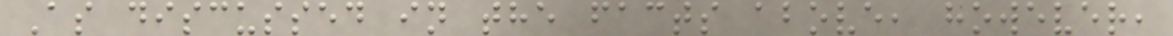As discussed in the facts above, however,
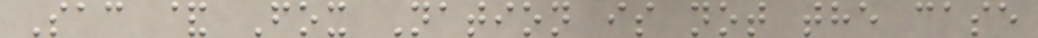Sac & Fox Nation is not the case
